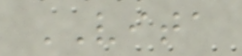VITA
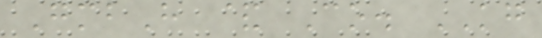GmbH & Co. KG
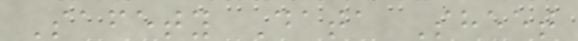Safety Data Sheet
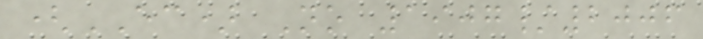(EC) No 1907/2006
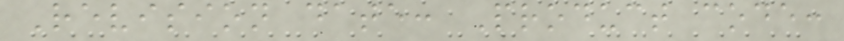Revision date: Product code:
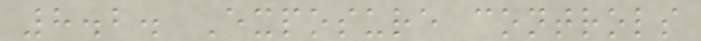8.2. Exposure controls
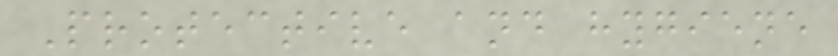Protective and hygiene
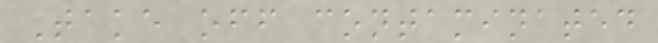Take off contaminated
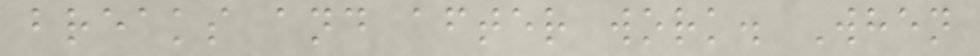breaks and after work. When
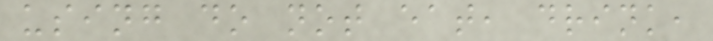using do not eat, drink,
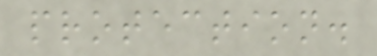protection.
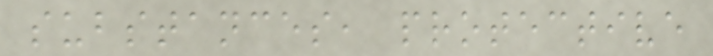substances, protective
